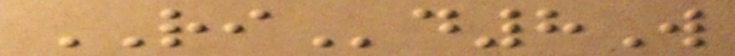RId8W
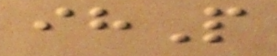ihP
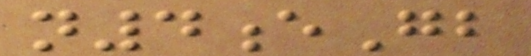n4eGb
